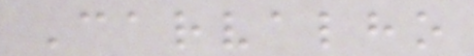Carvalho
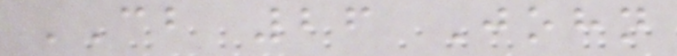CB 26 John
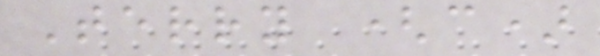Terry (c)
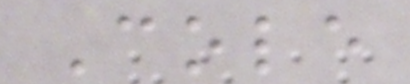Cole
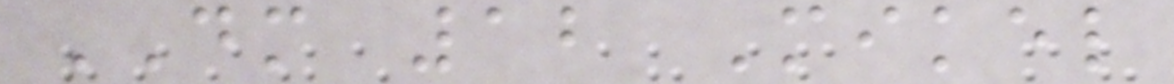DM 12 Mikel
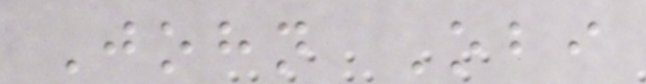John Obi
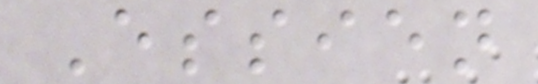Essien
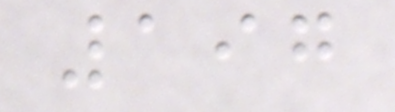197
